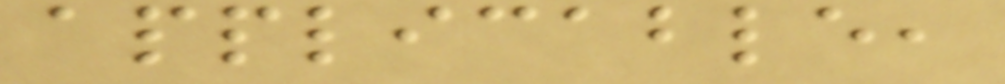applicable,
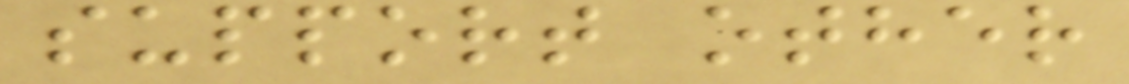support other
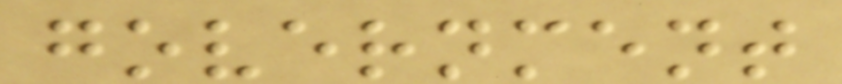government
